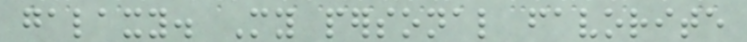galaxy. My personal favorite
